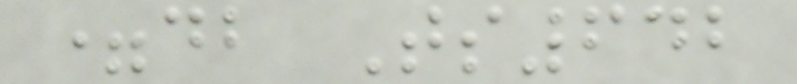=db Ts642
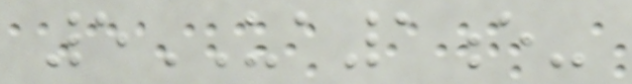5UA1e-
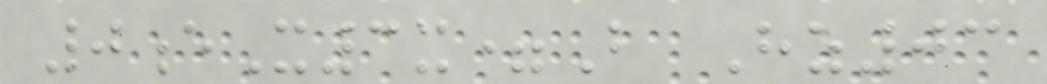0eX3x=B Hz03
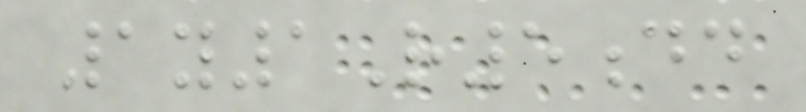1y1R5dd
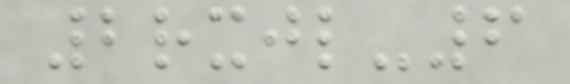2rxjl-6
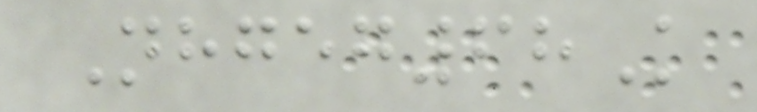Nhgeg68K
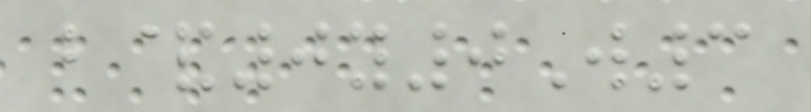b&0y0W3
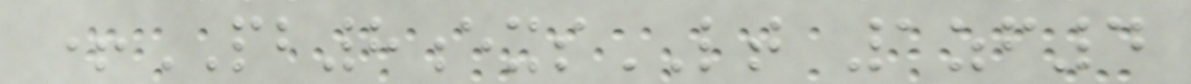+PB8exsLT 1zf4
